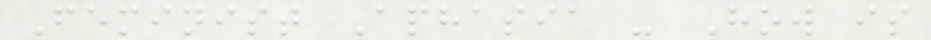Feminist Aphasia - How is
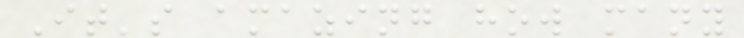It's amazing how many
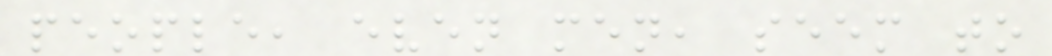people, even men, seem to
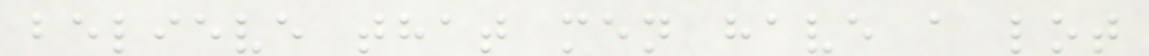believe that men have a lot
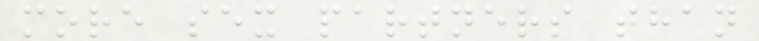more sex partners than
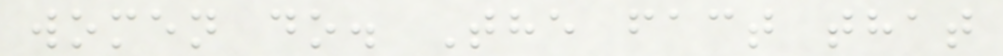women do. The fact that
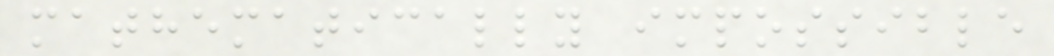mathematically impossible
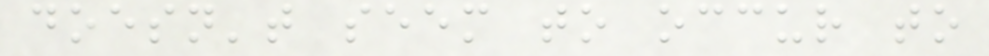doesn't seem to occur to
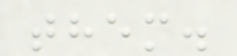them.
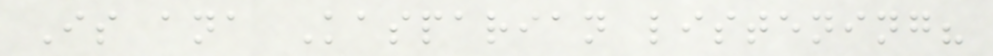Is ana Kasparian listening?
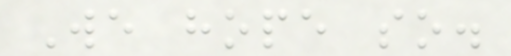We hope so.
